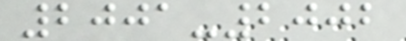2001-2002
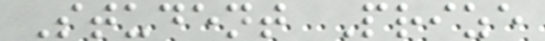Student Prize
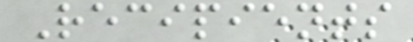Recipients
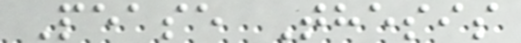Pease Thesis
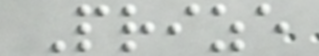Prize
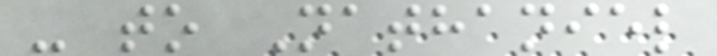- to Nathaniel
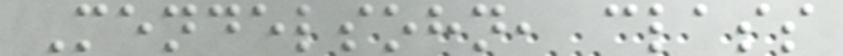Mendelsohn, class
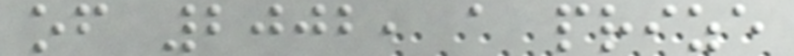of 2002, a prize
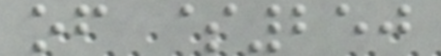of $250
